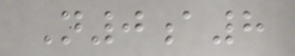N0a8
